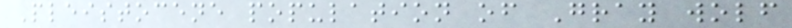Pleistocene population of Gray wolf
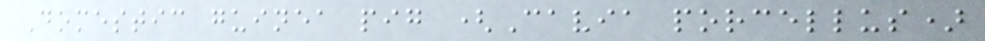Domestic guinea pig (Cavia porcellus)
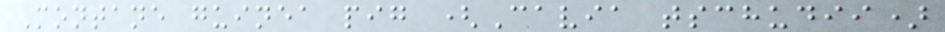Montane guinea pig (Cavia tschudii)
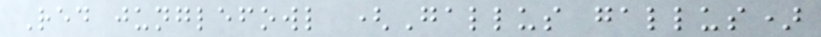Red junglefowl (Gallus gallus)
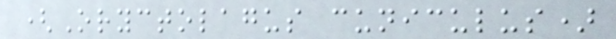(Oryctolagus cuniculus)
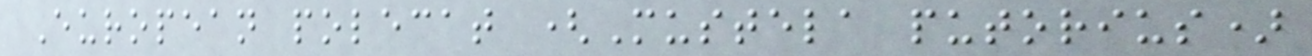European polecat (Mustela putorius)
